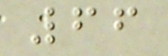66
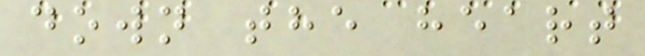down the heart
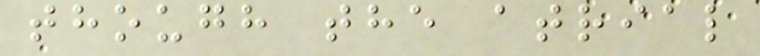though the atrial
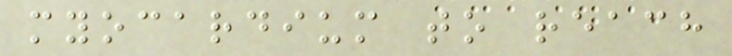myocardium to reach
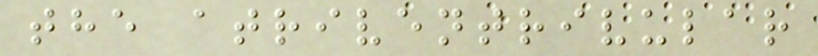the atriventrivular
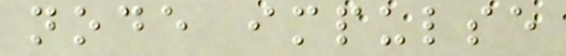node impulse
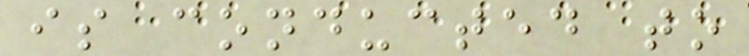is conducted to
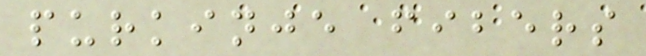purkinje fibers
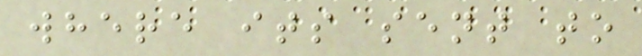where its sent to
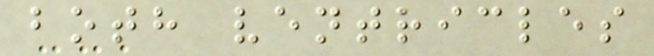both ventricles
